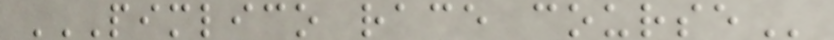PIMLICO RACE COURSE
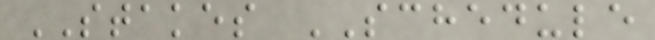STAKES SCHEDULE
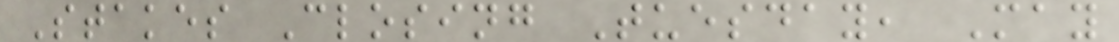Stakes Closing Tuesday, May
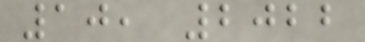10, 2022
